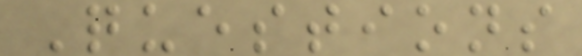Questions
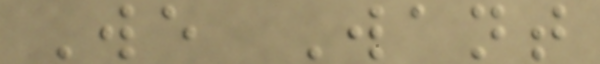We Want
